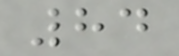84
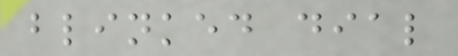blinked dial
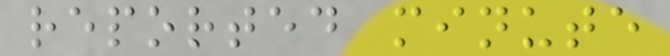reported minute
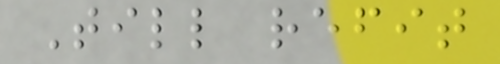Till refit
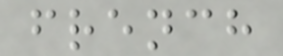french
